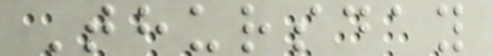Thursday
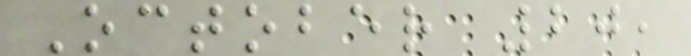October 20,
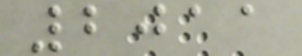2011
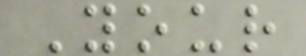Your
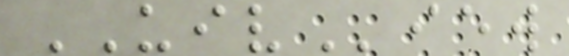UIView
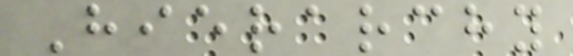Hierarchy
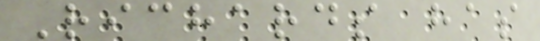Richards has
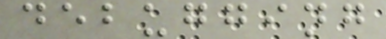debugging
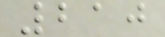210
